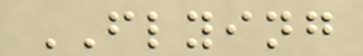FLYING
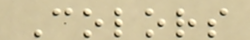Colors
